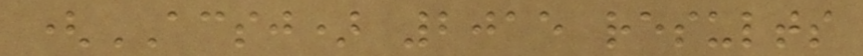(ACSJ) 2015 results
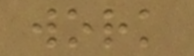work
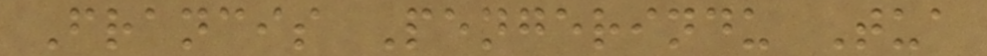Francis Pengerindu Tua
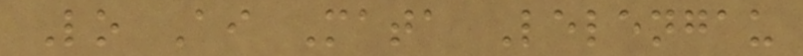Lo Ai Mata Lelengau
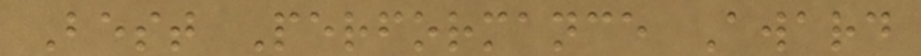Best Performance Award
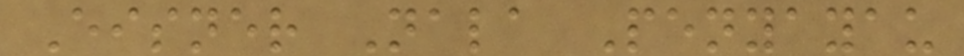Eisner Nala Penyayau
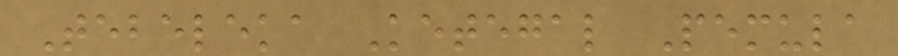Tebeleka Ketegal Pemula
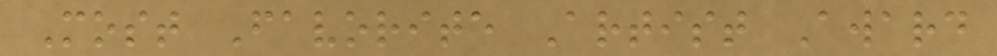Most Favorite Artist Award
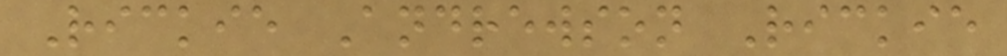Rickie Andrewson Rickie
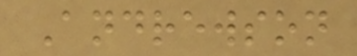Andrewson
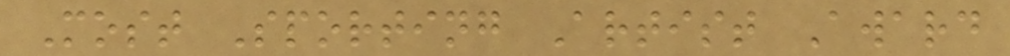Most Sporting Artist Award
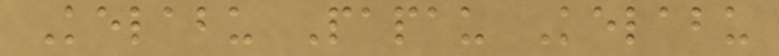Kelabu Papau Kelabu
